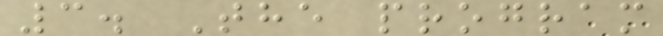3. The program
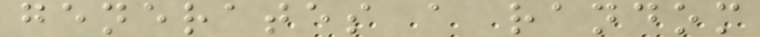generates a random
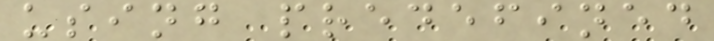using predefined
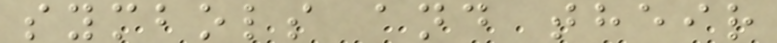symbols and their
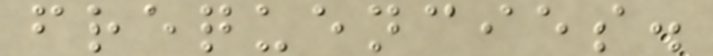frequencies.
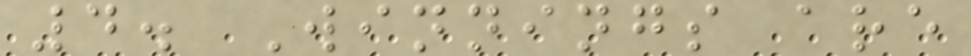4. Winnings are
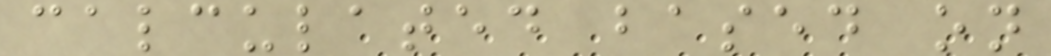calculated based on
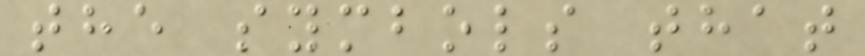the symbols that
